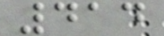414
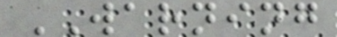WARNING
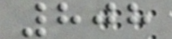808
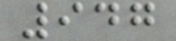947
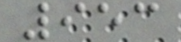953
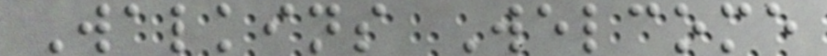Walkins Welcome
